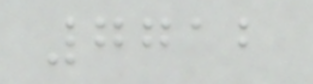7712
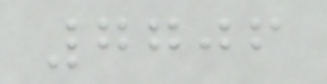7706
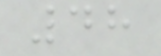48
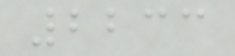2233
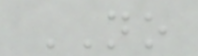NO
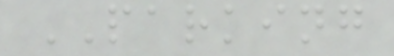PARKING
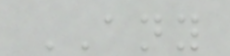ANY
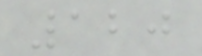120
